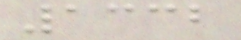1332
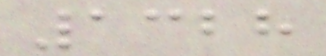1328
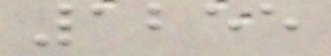1255
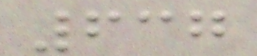637
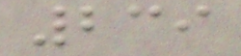239
